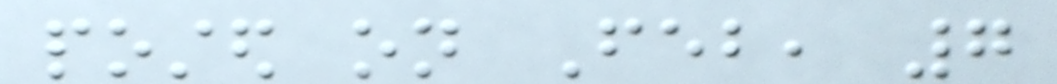posted on Feb, 7
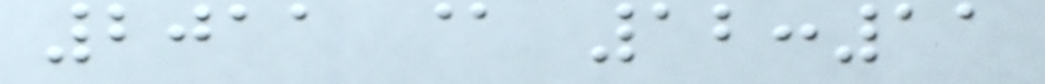2011 @ 12:11
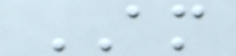AM
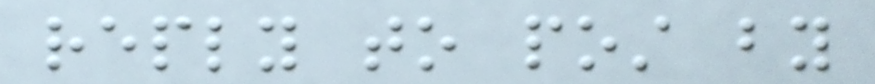reply to post by
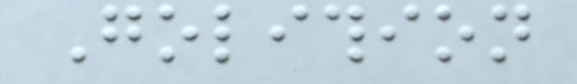Golithion
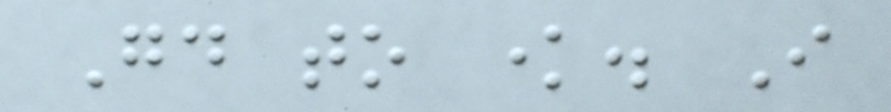Good to know. I
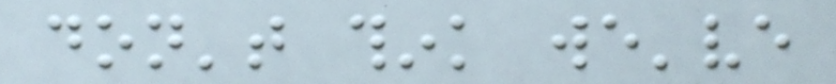don't think we've
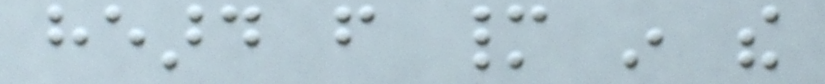heard from many in the
